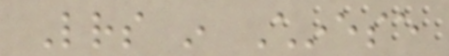Letters in Chinese
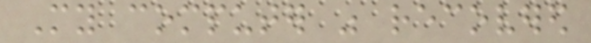My computer was recovered
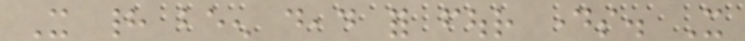It had been dead for four days. It
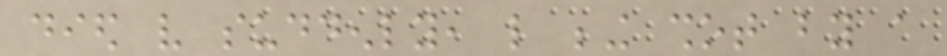died very suddenly, like being shot by a
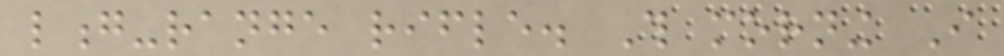long-range rifle. This morning I
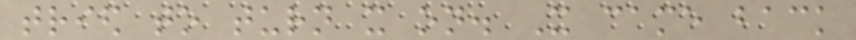tried to turn it on. It came back
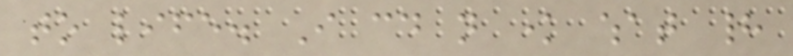to life. I could not know what had
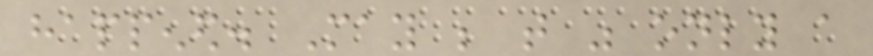happened. May be that was only a
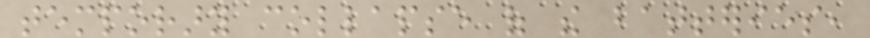temporary collapse of the batteries,
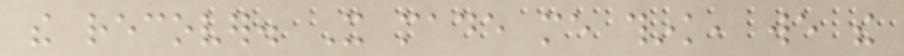the recover. It made me think, we the
